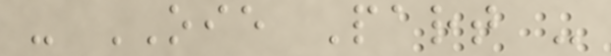- OIE Part -
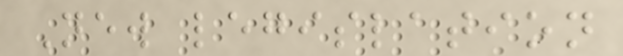New legislation
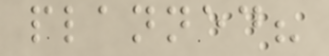planned?
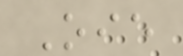Oie
